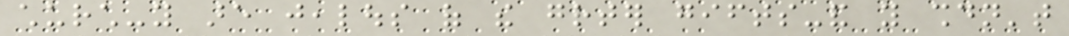church-you are jealous of the greater gifts-and you shouldn't
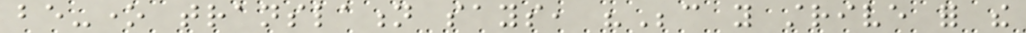be-one translation says, "Because you strive for the
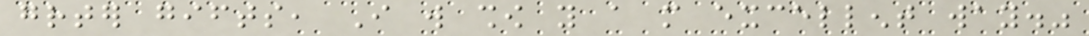greater gifts, I will show you a more excellent way."
